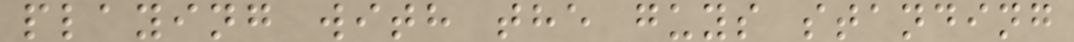playing with the guys standing
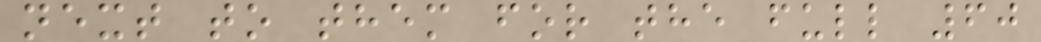next to them for the full 60
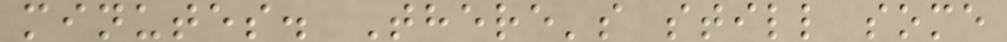minutes. There's still some
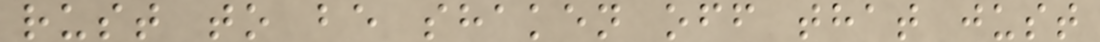rust to be shaken off that just
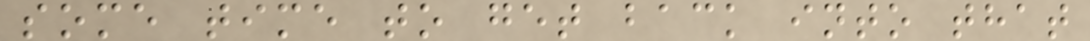some time to get back into that
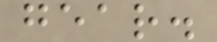gear.
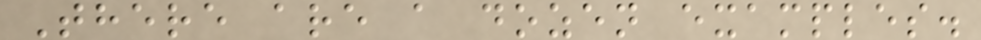There are a dozen examples.
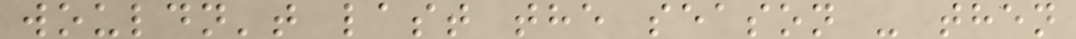wouldn't last the season - then
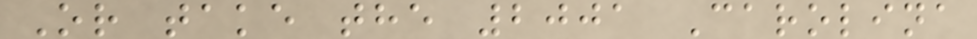Or take the 2001 Carolina
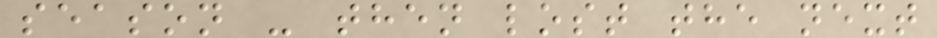season - then lost the next
